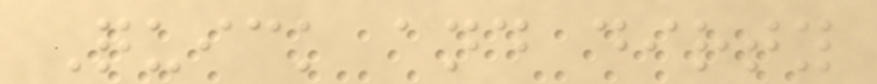Quick and dirty
